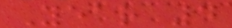Year 4
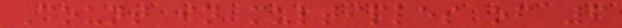Count in multiples of 6
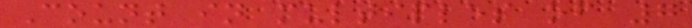Count in multiples of 7
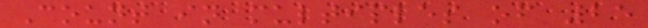Count in multiples of 25
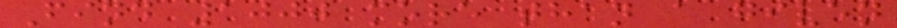Find 1000 more than a given
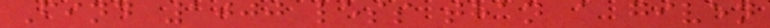Find 1000 less than a given
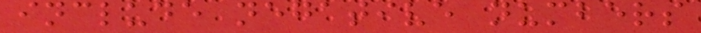include negative numbers
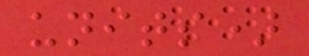units)
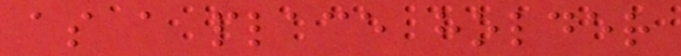as a place holder
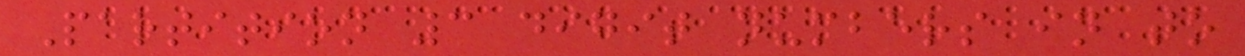Partition 3 digit numbers in to
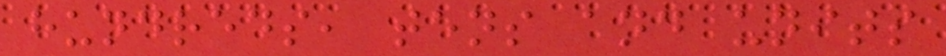hundreds, tens and units
